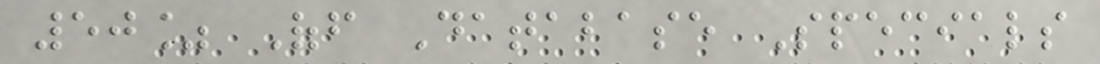50% Off Database Specials
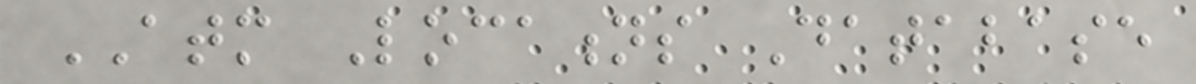ATM Locations Database
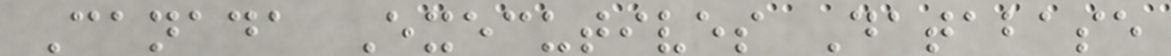Canada Executives Database
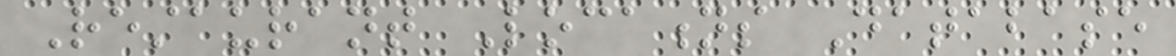Restaurant Locations Database
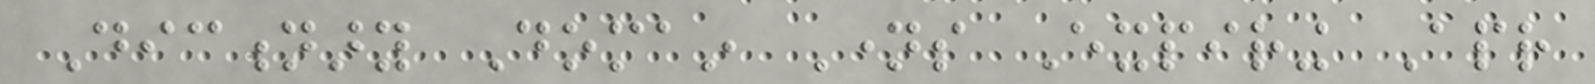Dictionary Domain Names Expiring Apr
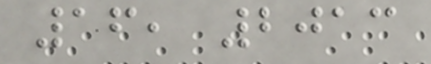16, 2013
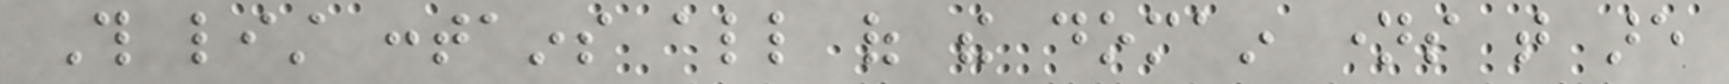This list contains all of the domain names that are
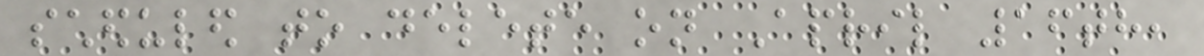scheduled to delete on April 16th,
